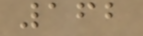162
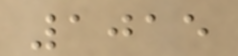1015
